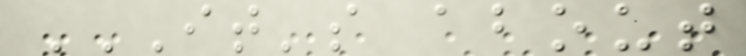IT'S ABOUT
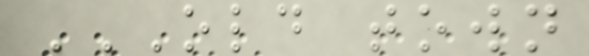OLD TOWN
